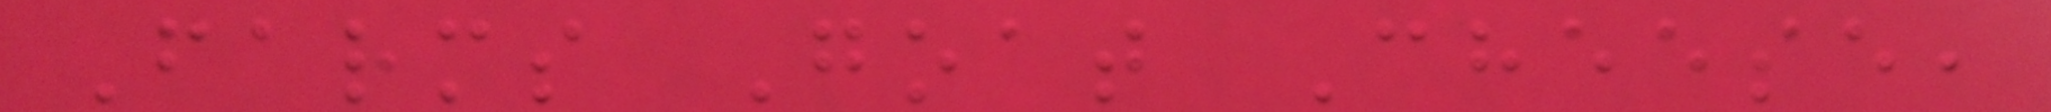Farms Goat Cheese,
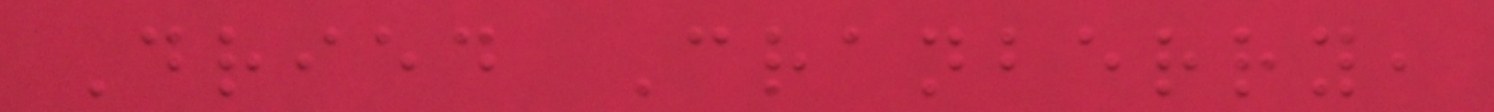Dried Cranberry,
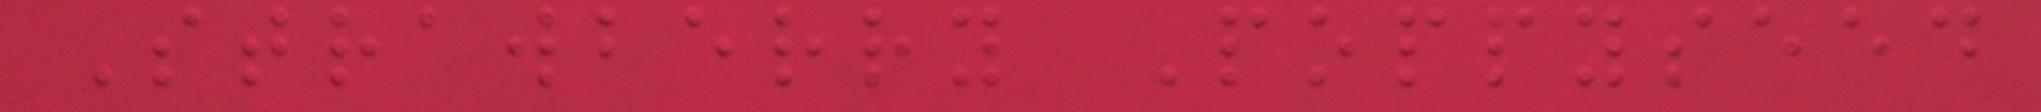Strawberry Poppyseed
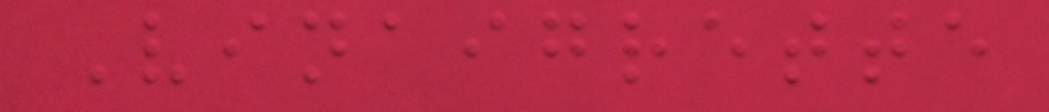Vinaigrette
